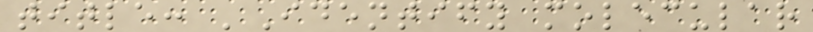title: 'Identify molecular
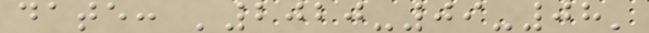date: '2020-09-08'
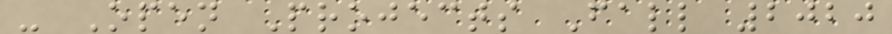- Open Projects Fall 2020
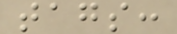tags:
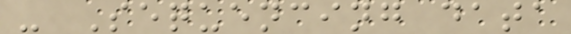- Sequencing data
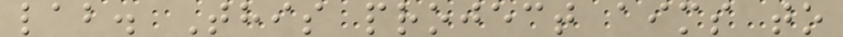lab. This project aims to
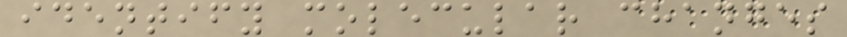identify molecular changes
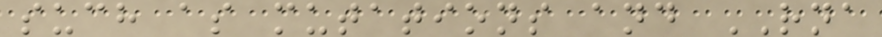such as mutations and RNA
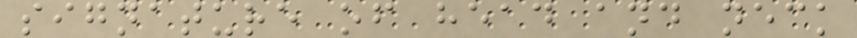signature of head and neck
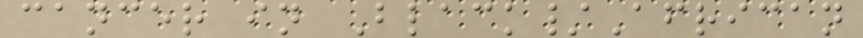cancer in Black/African
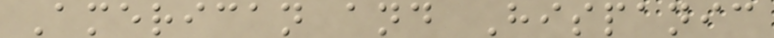American and Hispanic
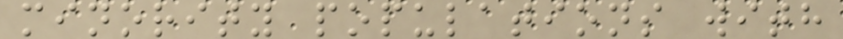minority populations with
